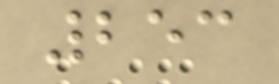253
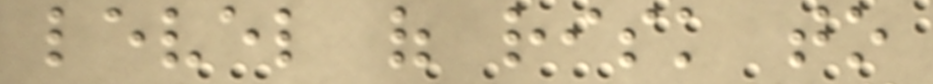level of risk to
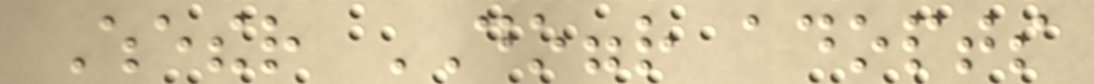Whether DOGGR adopts
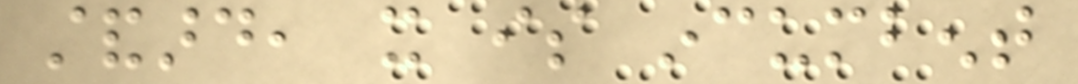standard, it is incumbent
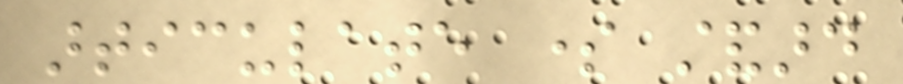articulate some standard
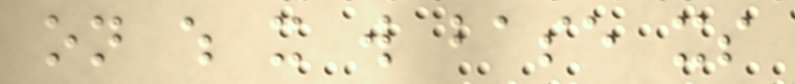on which it will base its
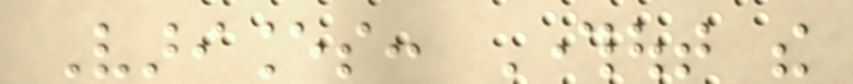Variances: Throughout the
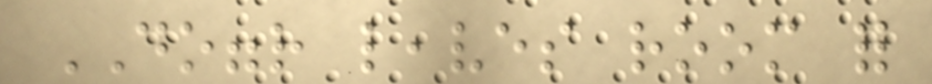DOGGR leaves room for
